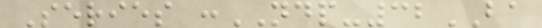Series :NDP-32BA
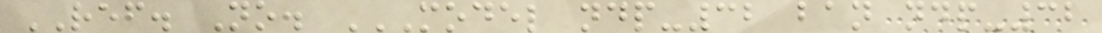REF. No. MODEL NDP-32 BAN NDP-32
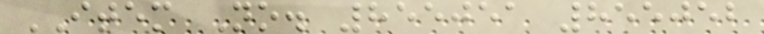ITEM No. 855051 855052
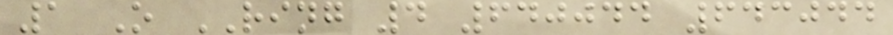1 O RING 4 640044 643044
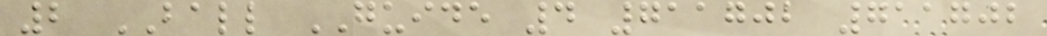2 BALL GUIDE 4 711702 711702
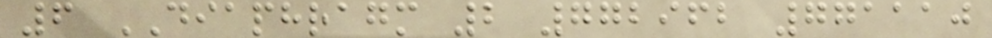6 DIAPHRAGM 2 772962 771110
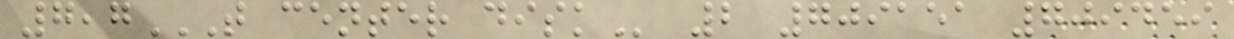7,7T CENTER DISK 2 709151 709459
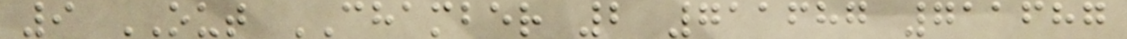9 OUT CHAMBER 2 711687 711687
